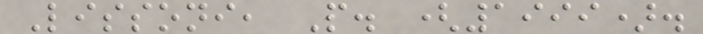Lissoni, P. (1999).
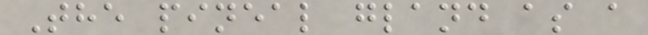The pineal gland as a
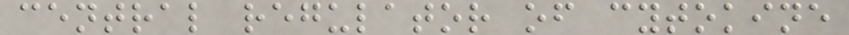central regulator of cytokine
